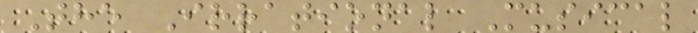The Irrational Musical
